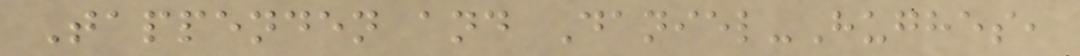Tappenden and Daniel-Hughes,
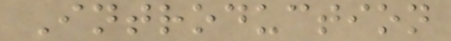Introduction
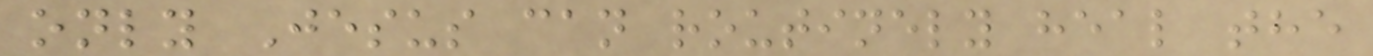only Jesus can routinely heal the
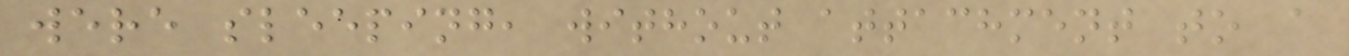were sleeping, without attachment to a
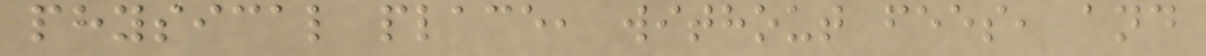physical place, without fees, and
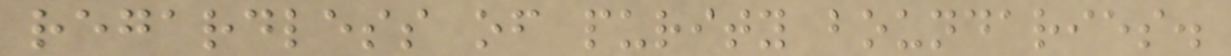regardless of purity boundaries.
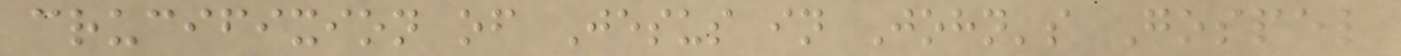crucifixion of Jesus in John's Gospel
